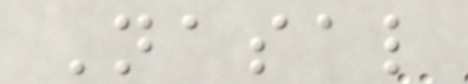Nasal
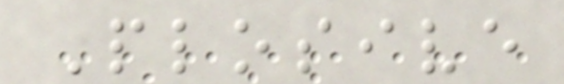Plosive
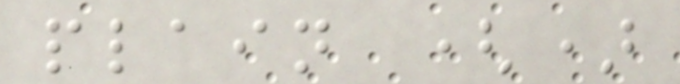plain ()
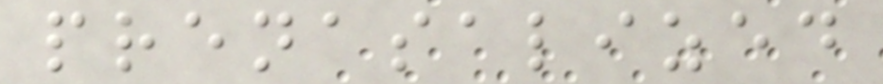prenasalized
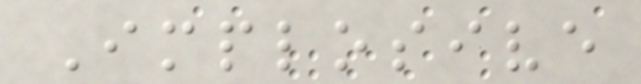Implosive
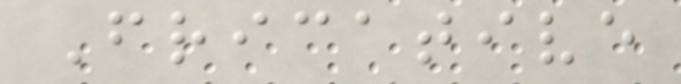Fricative
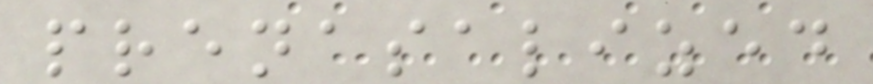prenasalized
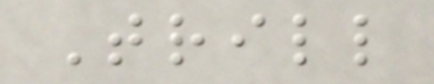Trill
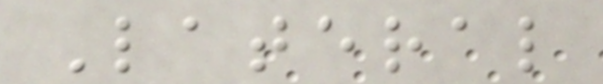Lateral
